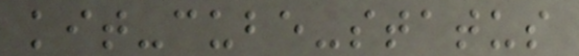kit-cube-status
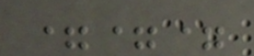===
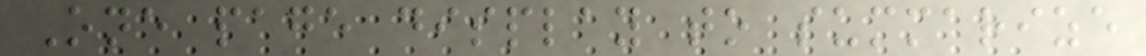One page display to summarize
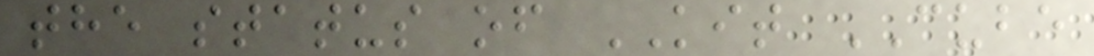the status of KIT CUBE
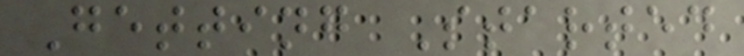Getting Started
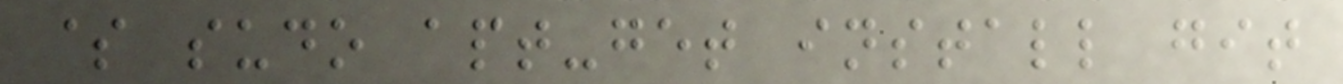$ sudo apt-get install git
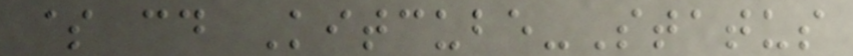$ cd Kitcube-Status
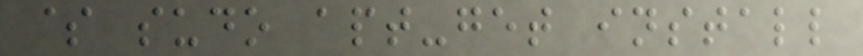$ sudo apt-get install
